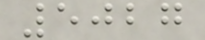5027
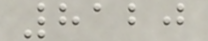8120
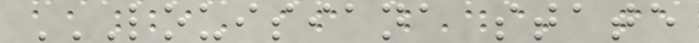LOUISIANA STATE
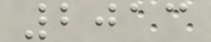2013
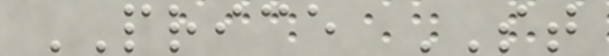PRICE ST
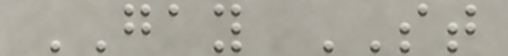GAY ST
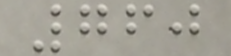760
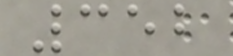352
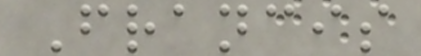Francis
